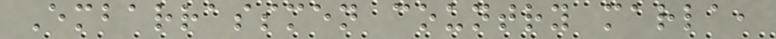Embarrassmen country marla,
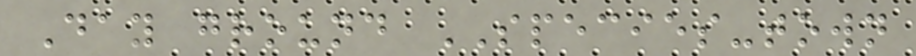Day ground SPECIES-town
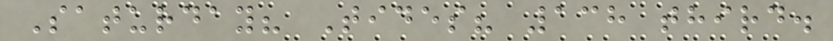Saturday? Tides? 138 third.
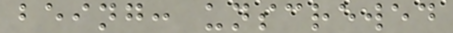being: unscrewed
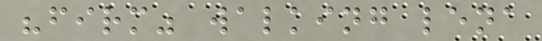"firm" walking lena
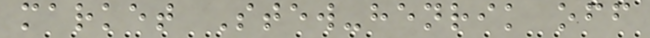market Stew-henrik off
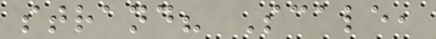strand? Scale,
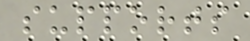supports
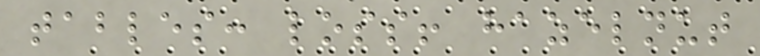tables: loss! hazelnut
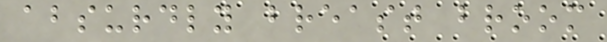absurdly breast broom
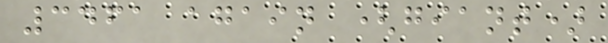3461 again (giant)
